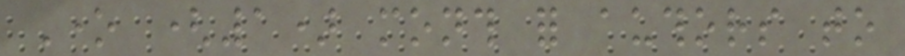One (1) month for authors to
